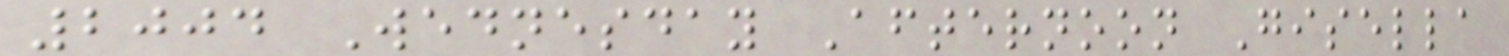2004 Wednesday Afternoon Gisella
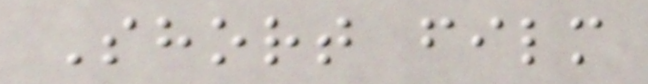Short film
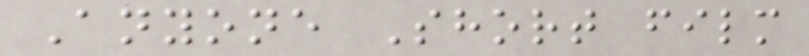Anyone Short film
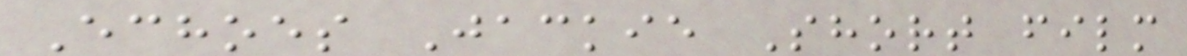Echoes Jackie Short film
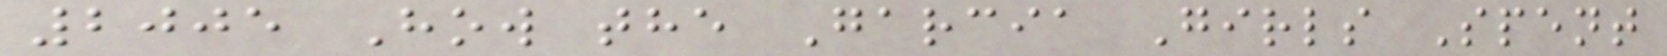2005 How the Garcia Girls Spent
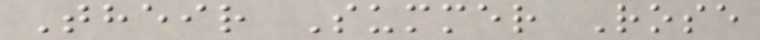Their Summer Rose
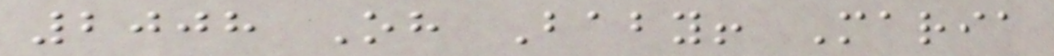2008 Oh Baby! Maria
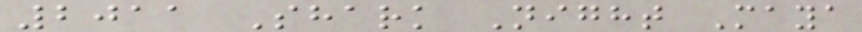2011 Shark Night Maya
